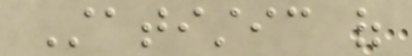Statistic of
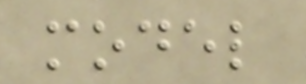model
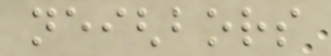neighbors
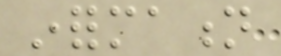information
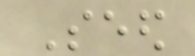Seed
